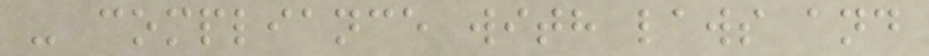- compliance with laws and
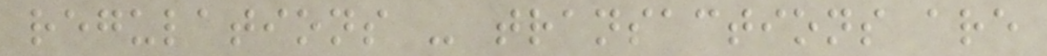regulations - transactions are
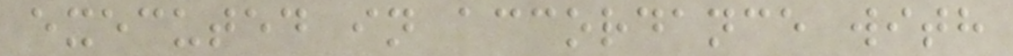executed in accordance with
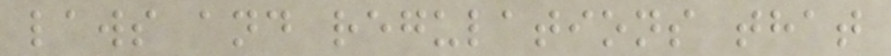laws and regulations that
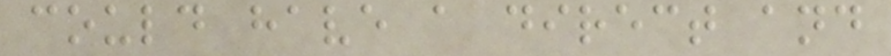could have a direct and
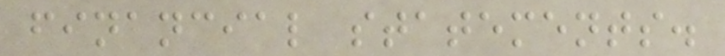financial statements.
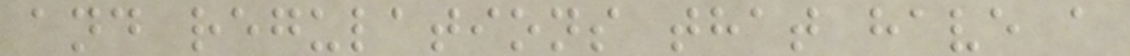and regulations that have a
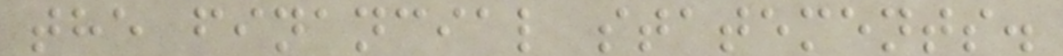the financial statements.
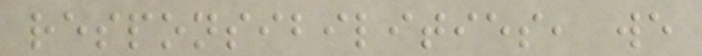responsibilities, we
